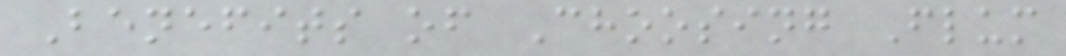Benefits of Choosing Flum
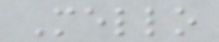Mello
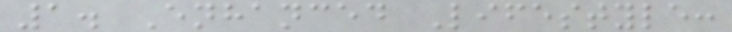1. Enhanced Lifestyle:
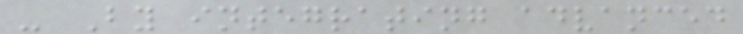- By integrating advanced
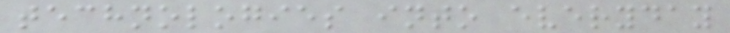technologies into everyday
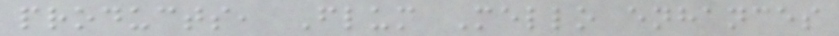products, Flum Mello enhances
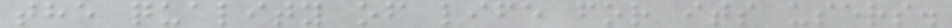the quality of life for its users.
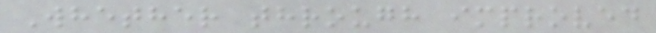Whether through improved
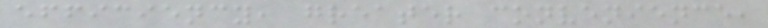efficiency, greater convenience,
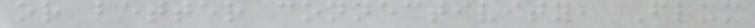or better connectivity, Flum
